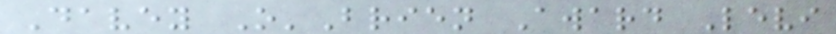Davey O'Brien Award Levi
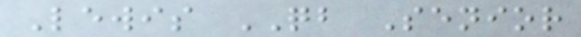Lewis QB Senior
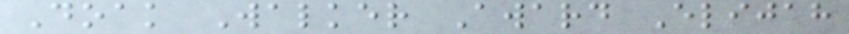Doak Walker Award Elijah
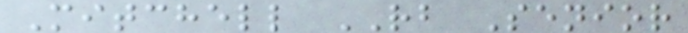Mitchell RB Senior
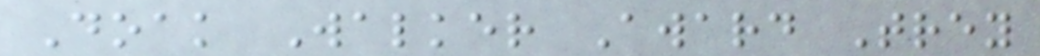Doak Walker Award Trey
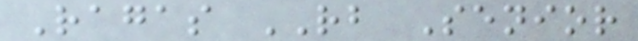Ragas RB Senior
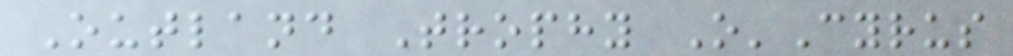Outland Trophy O'Cyrus
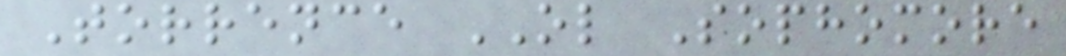Torrence OL Sophomore
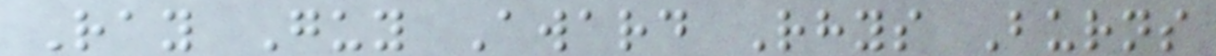Ray Guy Award Rhys Burns
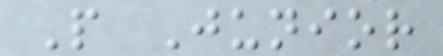P Junior
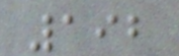192
